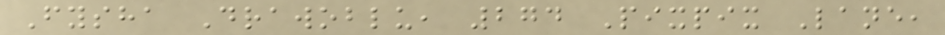Fysha Drawoblu, 274 Pixpix Lane,
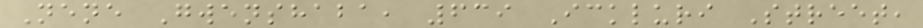Nene Gwenshaba, 639 Ickluri Street,
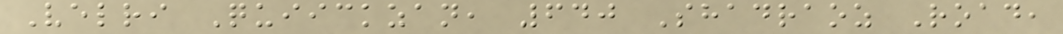Velri Quiickzan, 640 Shadraoz Road,
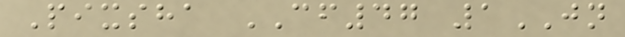Pixsha CF47 1JN
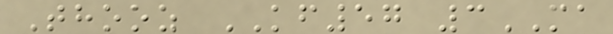Thooz KF57 3MA
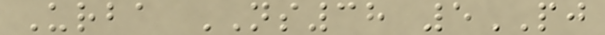Urba NS38 5PJ
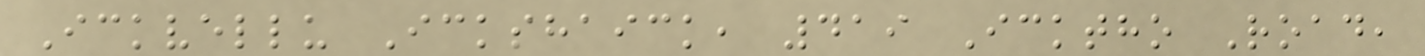Ickvellu Ickshaick, 419 Icktho Road,
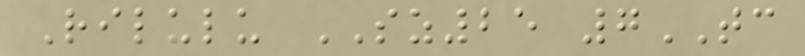Rilulu SZ25 7TC
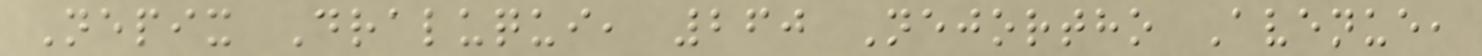Nepix Draluqui, 260 Nejortho Avenue,
